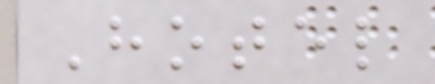Hotel
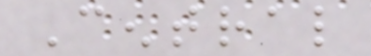Central
